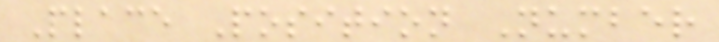Place Position Number
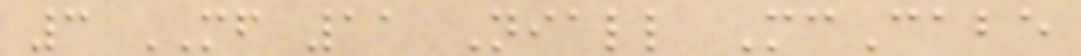3 MF 11 Niall McCabe
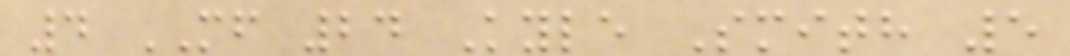4 MF 24 Kyle Smith 5
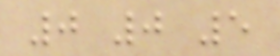0 0 5
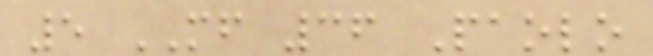5 MF 36 Paolo
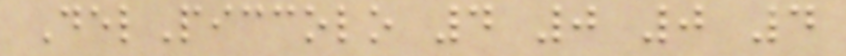DelPiccolo 4 0 0 4
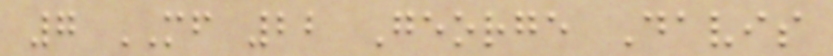7 MF 22 George Davis
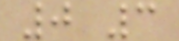0 3
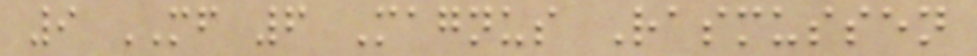9 MF 6 Magnus Rasmussen
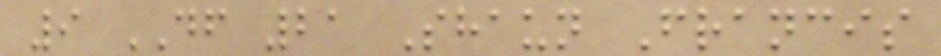9 DF 21 Shaun Francis
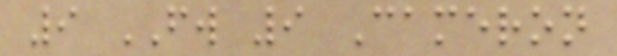9 FW 9 Cameron
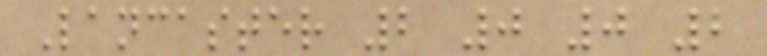Lancaster 2 0 0 2
